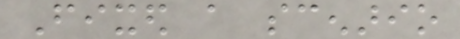Fixed a scenario
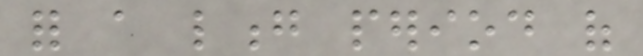for a long period of
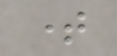time
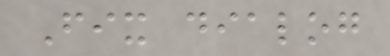Fix dialog
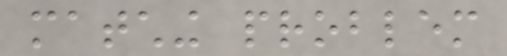matching problem
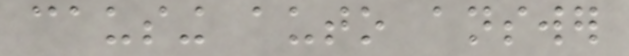causing auto answer
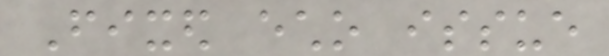Fixed echo issue
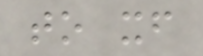to itself
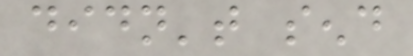didn't send
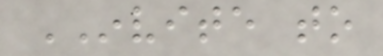INVITE to
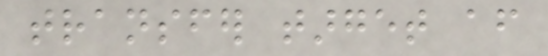transfer target after
